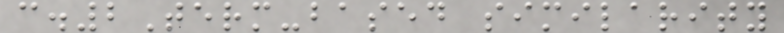c.2Term-based similarity
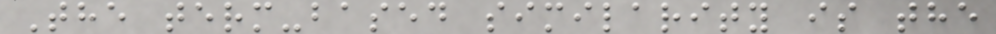The term-based similarity is the
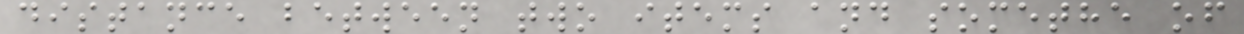distance between two items and somethe of
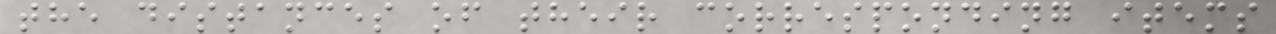the distances of their corresponding items
